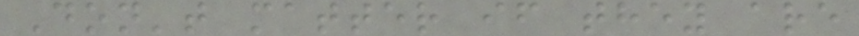Don't matter if they are
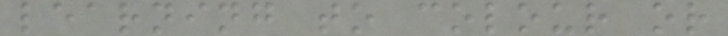learning to colour or
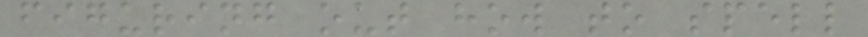figuring out how to spell
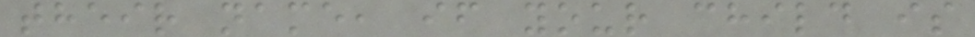their name, if your child is
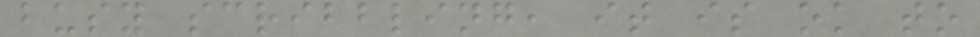busy scribbling, it is ok to
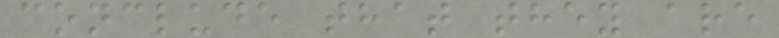conclude that they are
